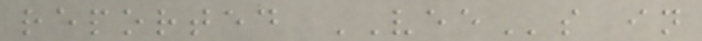reported VEEs in
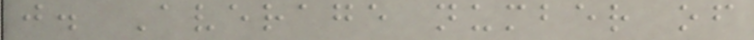j. Average number of
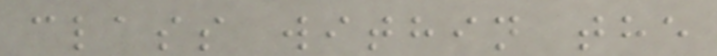class within the
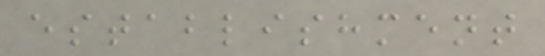establishment
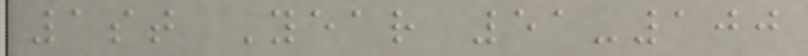1st Year 51-100
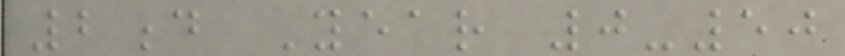2d Year 0-50
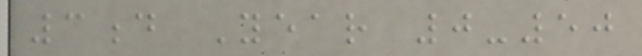3d Year 0-50
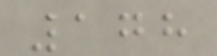178
